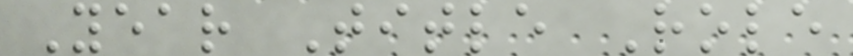Year Title Role
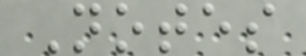Notes
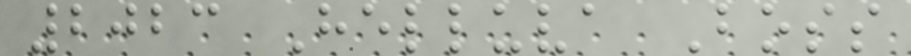2023 Helluva Boss
